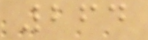264
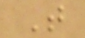T
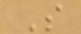S
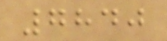7840
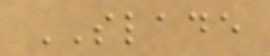SLADE
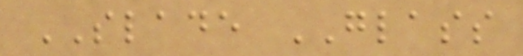SLADE GLASS
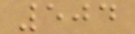504
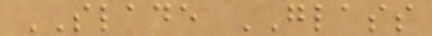SLADE GLASS
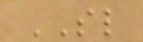SL
